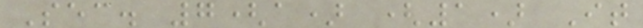Sec. 7(a) (1) It
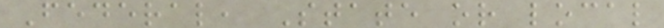Federal, State or local
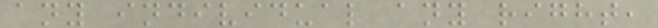any individual any right,
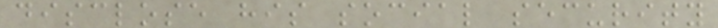disclose his social security
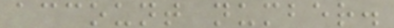account number.
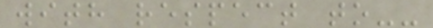with respect to--
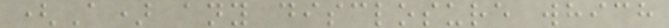(A) any disclosure which
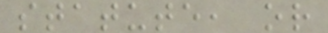statute, or
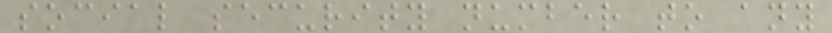social security number to any
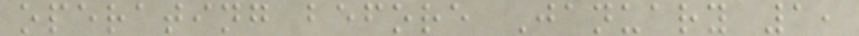operating before January 1,
